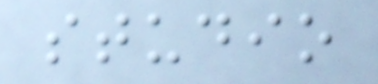studio
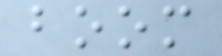boom
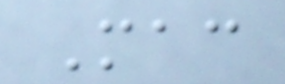Mac
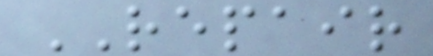REPAIR
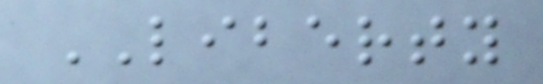LIBERTY
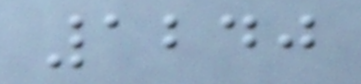1240
